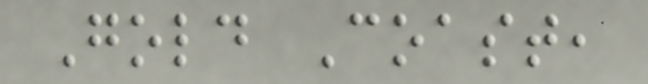Gold Coast,
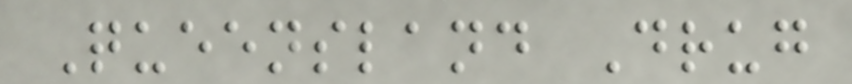Queensland Drug
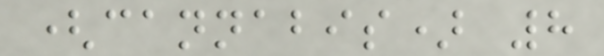(cannabis) 8
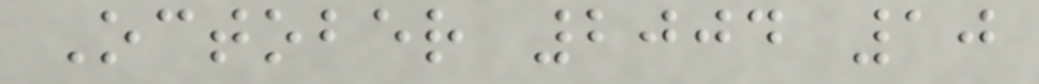October 2004 10
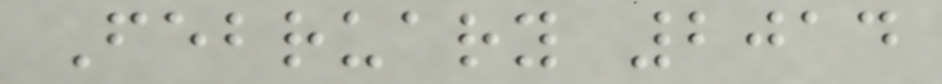February 2014
